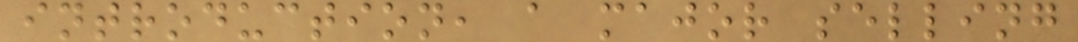introduction, a major selling
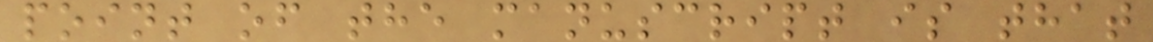point of the manuscript is that
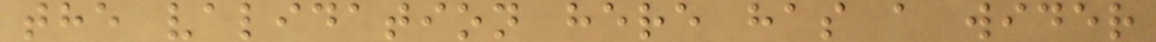the validation here has a wider
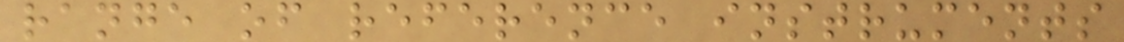range of reference instruments
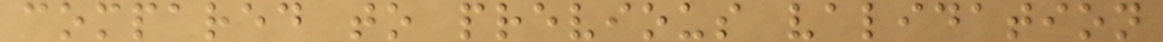compared to previous validation
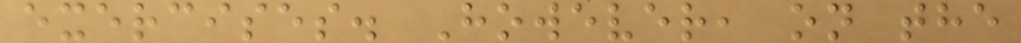exercises. However, on the
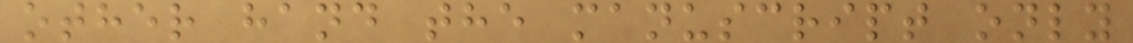other hand the manuscript only
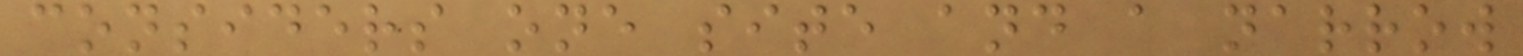considers one site and a narrow
